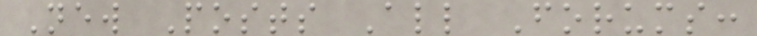New Posts All Forums:
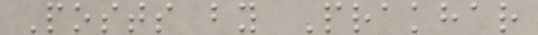Posts by Prakhar
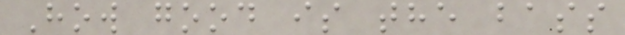How good is the bass
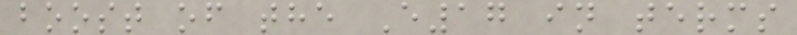boost of the E17 in terms
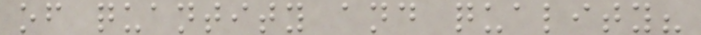of quantity and quality?
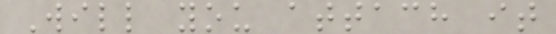Will you attach it
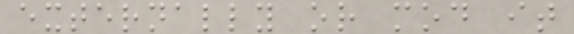externally or mod it
